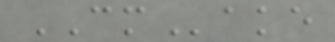CMake
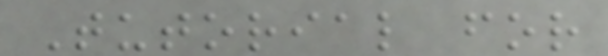Tutorial for
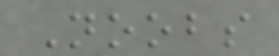Noobs
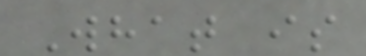What is
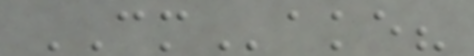CMake?
